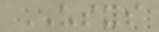USYS
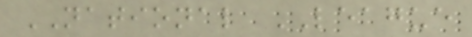NATIONAL LEAGUE
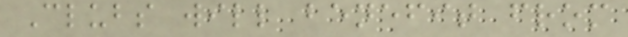Clubs will benefit from
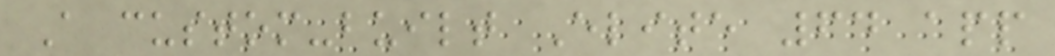A custom-built Elite 64 app
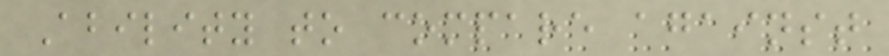Ability to compare against
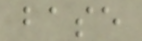base
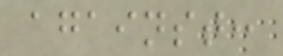against:
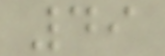49
